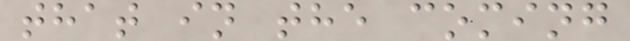that in the coming
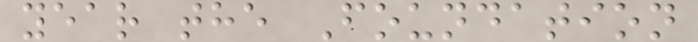year the Foundation
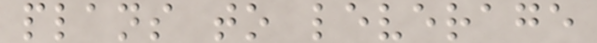plans to leverage
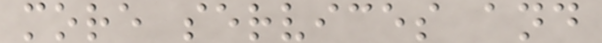more services and
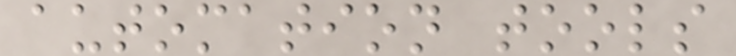automation tools
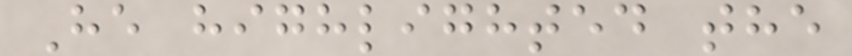He highlighted the
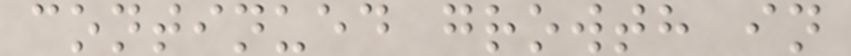continued growth in
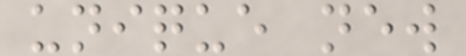unique new
